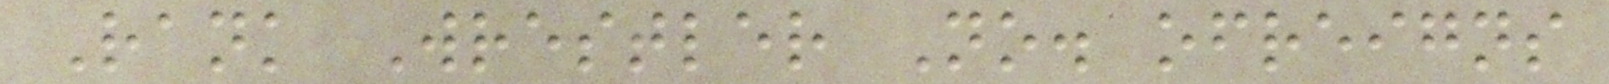Rank Wrestler No. ofreigns
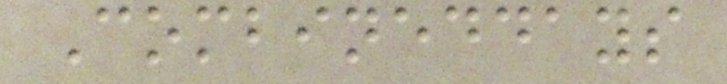Combineddays
